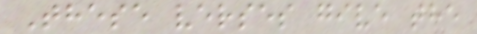These verses give the
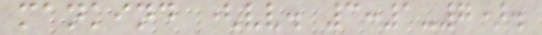mankind (vv. 3:1-7).
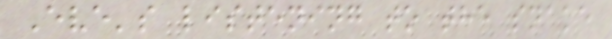Eve's listening to the snake
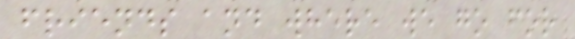friends and where we go for
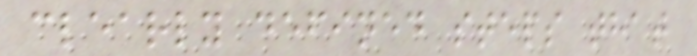clearly defined steps that
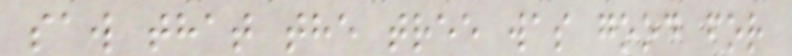saw that the tree was good for
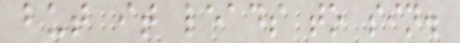but it leads to sin.
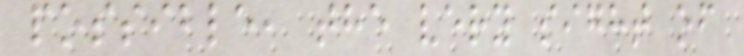possible, the very sight of
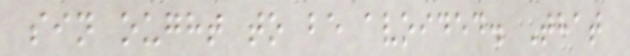sin ought to be avoided. That
